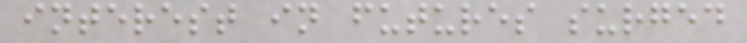interest in futures surged
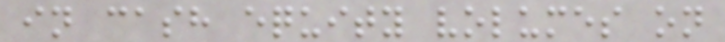in cash equity volumes on
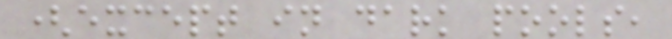(except in dark pools,
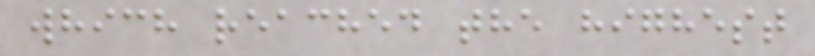which reached the highest
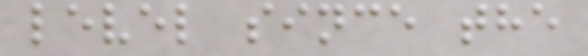level since the
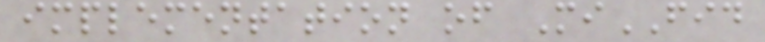implementation of MiFID
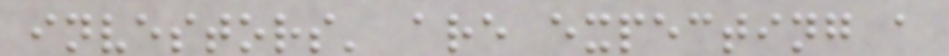investors' are expecting a
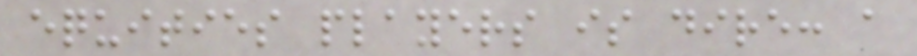equities players is dire: a
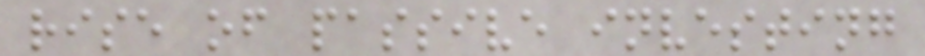rise of passive investing
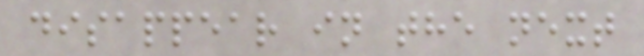disappear in the next
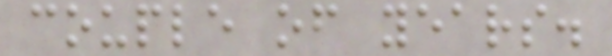couple of years.
